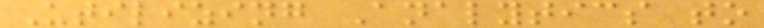Utilizing Analytics to
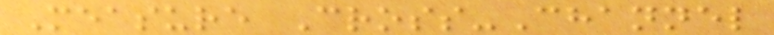Measure Cross-Channel
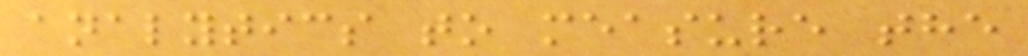analytics to measure the
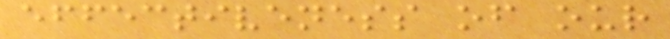effectiveness of our
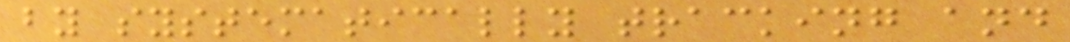by systematically tracking and
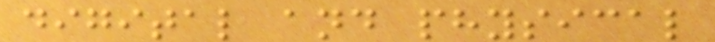digital and physical
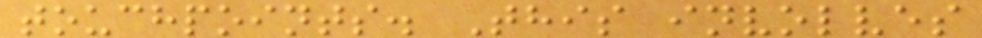touchpoints. This involves
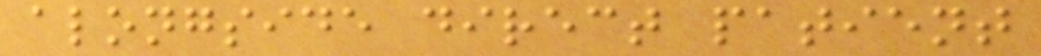alongside direct patient
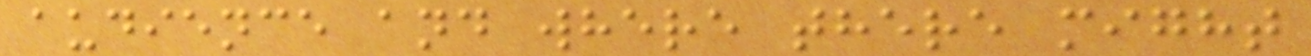audience and where there might
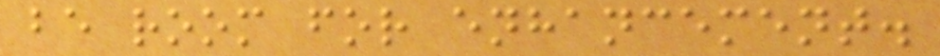be room for enhancement.
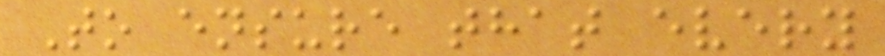To ensure that every
